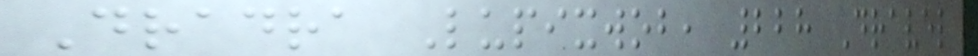Dradra Lupixwob, 228 Dravel
